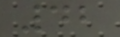42
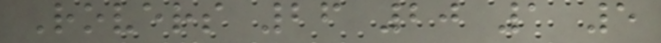Rovers 26 20 1 5
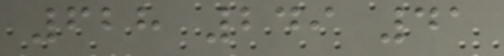628 249 41
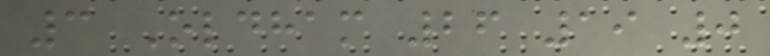3 Oldham 26 19 0
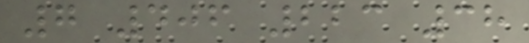7 406 223 38
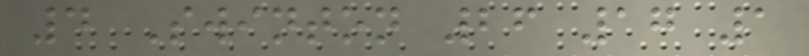4 Swinton 26 17 1
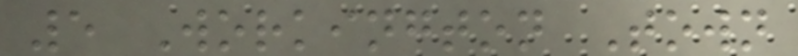5 Workington Town
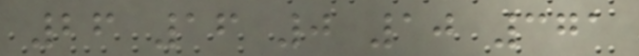26 16 0 10 371
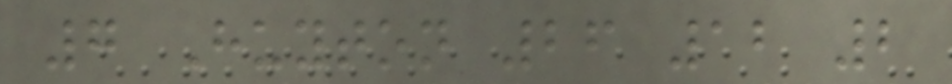7 Huyton 26 12 2
